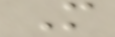M
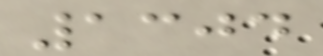1304
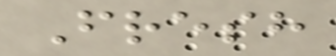Fresh
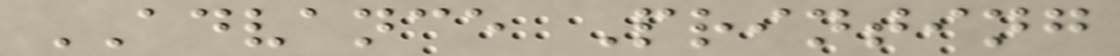ADVANCE Printing
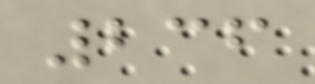236
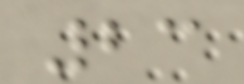23
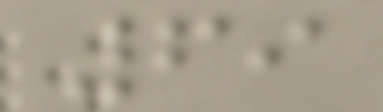69
